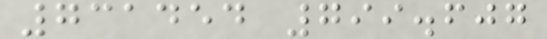731454 799.607
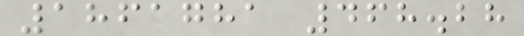1861781 468.28
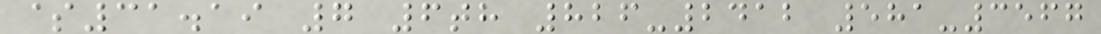$31.19 7 6th 826-2412 581-3567
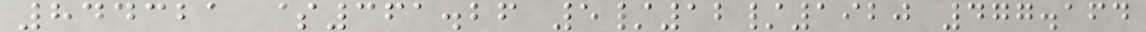844321 $361.26 5/12/1920 477.164
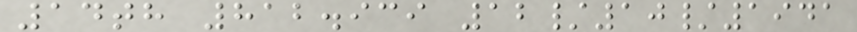14th 812.939 12/10/1941
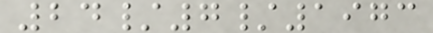24/7/1973
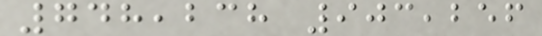748,238 903,256
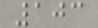103
